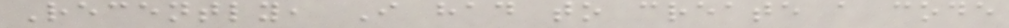Recently, I had to create a code
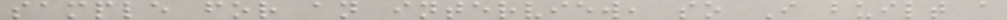sample for an interview, so I built a
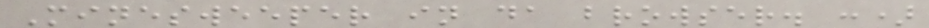Minesweeper in da browser. :)
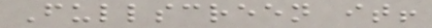Fullscreen it!
